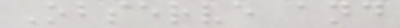Observe and
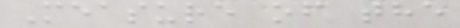Measure of the
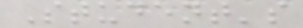Student's
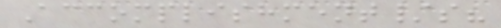Accomplishment/s?
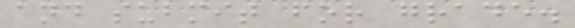and submit for grade.
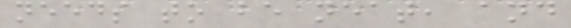needs to be neat, and
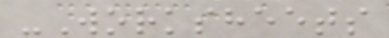-Worksheets
